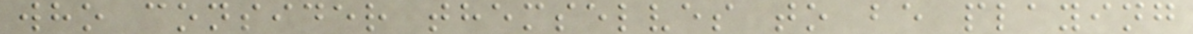who consider themselves to be playing
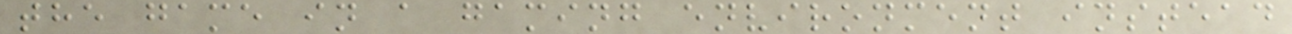the game in a gaming environment instead
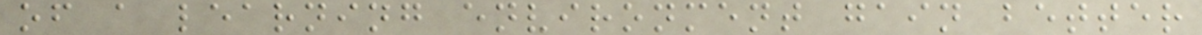of a learning environment gain better
